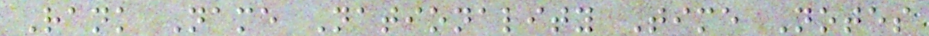Rank Name Nationality Time Notes
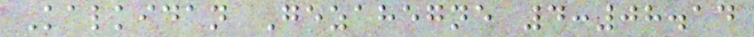Kalkidan Gezahegne 4:08.14
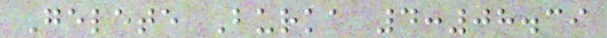Gelete Burka 4:08.39
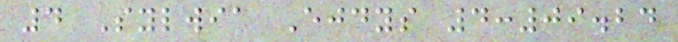4 Sylwia Ejdys 4:09.24
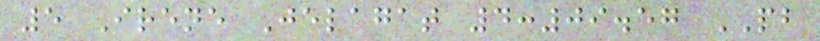5 Irene Jelagat 4:09.57 PB
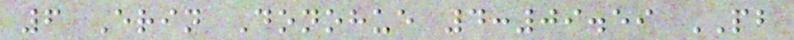6 Erin Donohue 4:09.59 PB
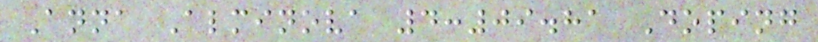Anna Alminova 4:09.81 Doping
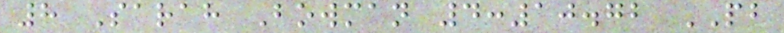8 Sarah Bowman 4:10.72 PB
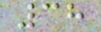38
